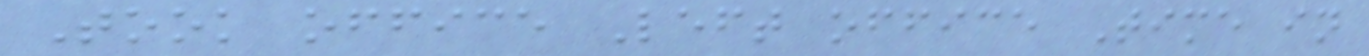Took office Left office Time in
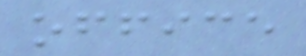office
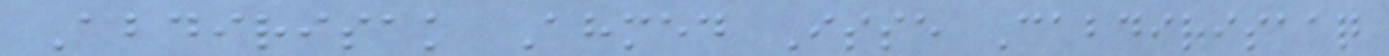Abdirisak Ahmed Isse Cabdirisaaq
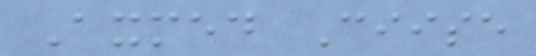Axmed Ciise
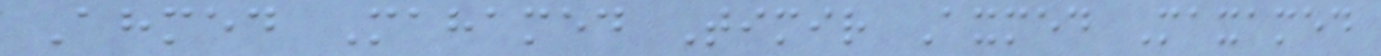Ahmed Mahamed Timir Axmed Maxamed
